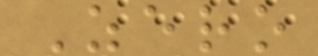Zero
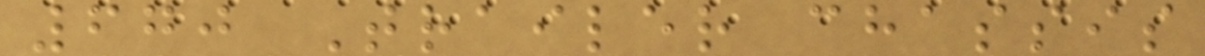670 Trailer chassis
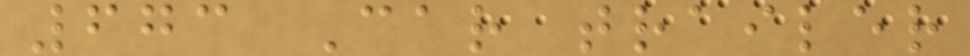673 Car trailer
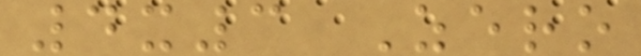4x3 Zero
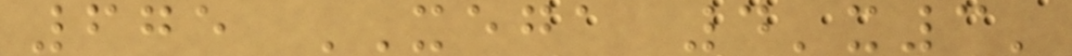675 XEGA 4'x3'
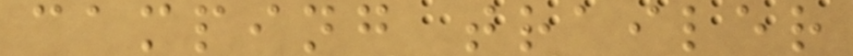camping trailer
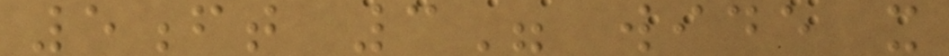5ft 3" wide x
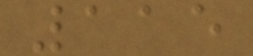115
